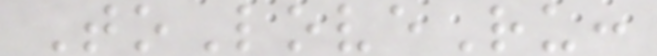ToLoveRu:
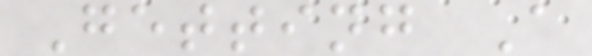Getting A
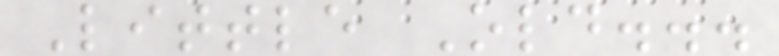Little Old...
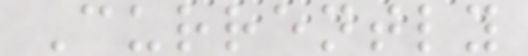Currently
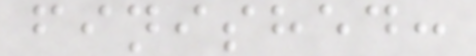finished:
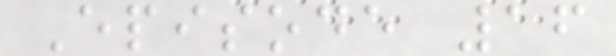Episode 16
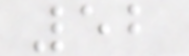52
